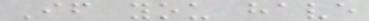If you have
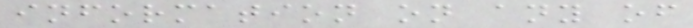information on any of
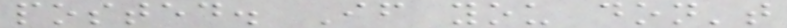posted. If you don't
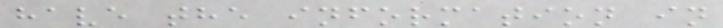have the information in
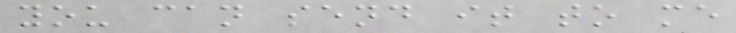you can send it to me
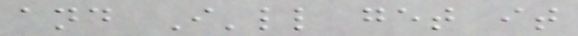and I'll get it
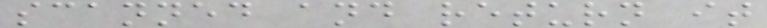scanned and return it
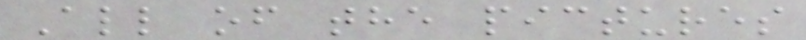All of the pictures
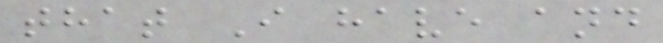that I have and
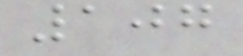107
